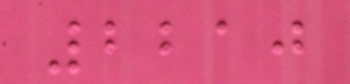2210
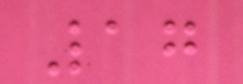17
